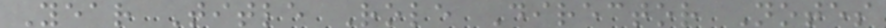Year Title Role Director Notes
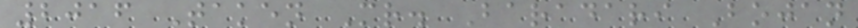2016 Taken Mr. Baradari Bojan
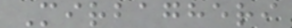Mirbagheri
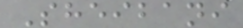Sheibani
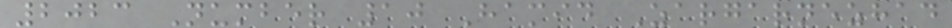2023 Number 10 Hamid Zargarnezhad
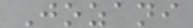Jozani
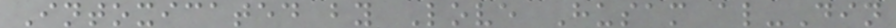Intoxicated by Love Husam al-Din
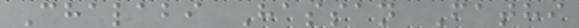Chalabi Hassan Fathi
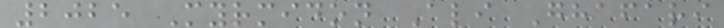2025 Myrmidon Ali Ghafari
